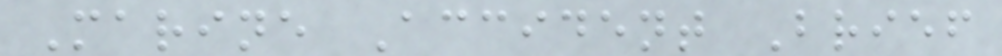Marine Accident Brief
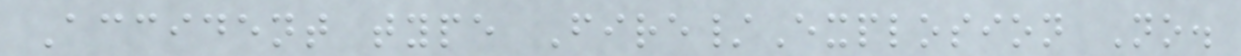Accident type Fire/Explosion No.
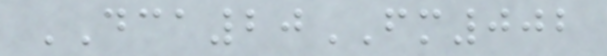DCA20FM002
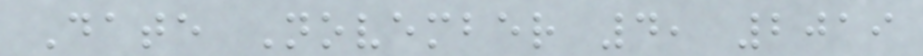Date November 4, 2019
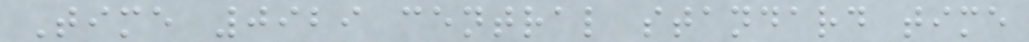Time 0929 central standard time
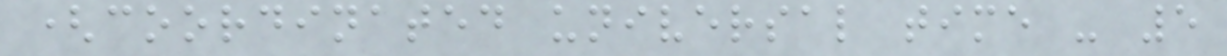(coordinated universal time - 5
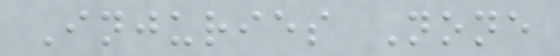Injuries None
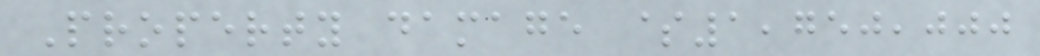Property damage $1,750,000
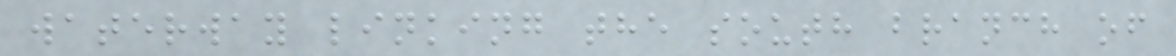waterway linking the south branch of
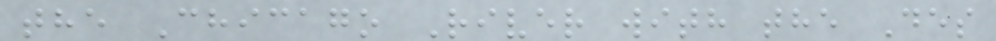the Chicago River with the Des
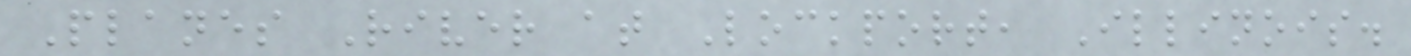Planes River at Lockport, Illinois.
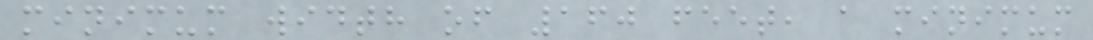minimum width of 160 feet, a minimum
